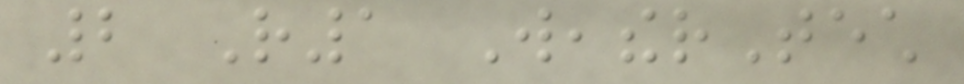2 R1 WeatherTech
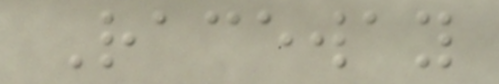Raceway
